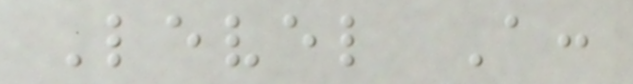Level A:
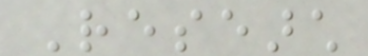Research
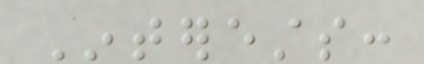Interests:
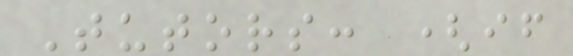Tutors: (if
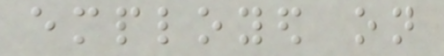employed on
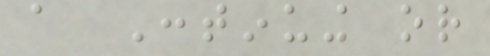a Continuing or
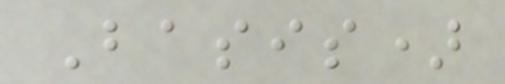Basis)
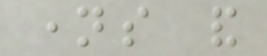names and
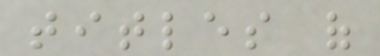titles of
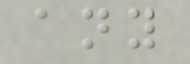any
